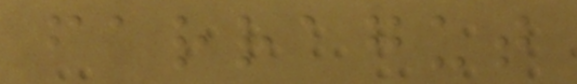farragut
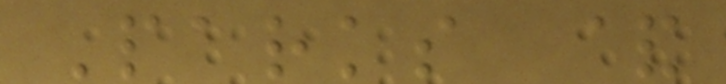Parks &
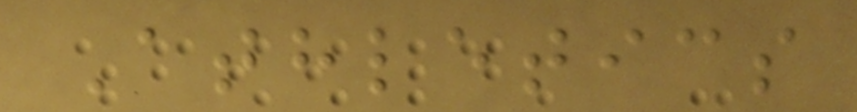Athletics
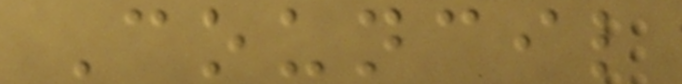Council
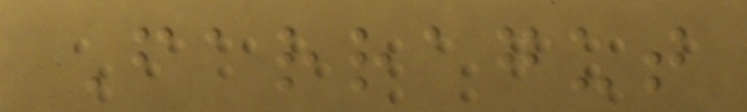Farragut
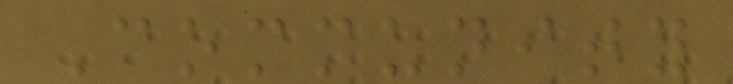Community
